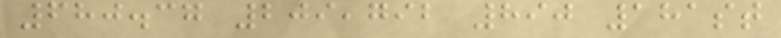680.37 209,792 890 181st
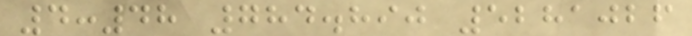4:48 784.890 5281026
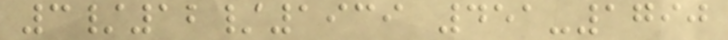3/12/1939 451-1790
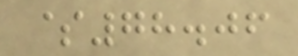$78.06
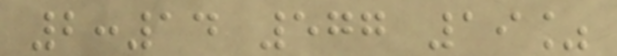2:14 577 19%
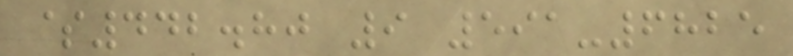$442.80 9 591-6825
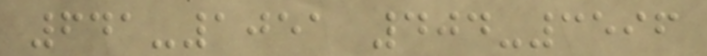641-1051 404-3596
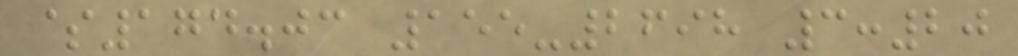$174.03 155-2698 3:20
